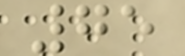75
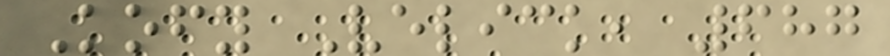Kofy Velick, 687
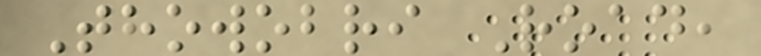Thowobri Road,
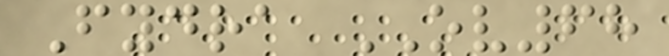Fydra OV68
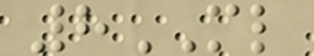8ML
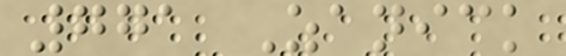771 Zanick
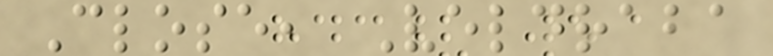Close, Veldraba
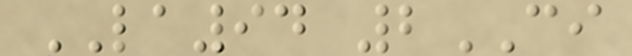LA94 2CI
